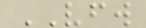VFW
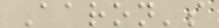Aaron's
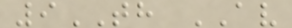9TH AV
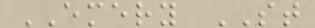EMERY ST
